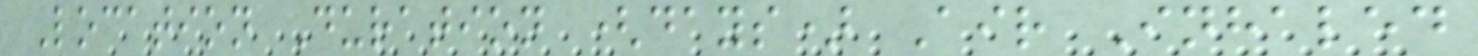Location Duration (days) Air Inhaled
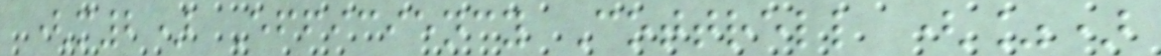(m2) Efficiency Cottrell (%)
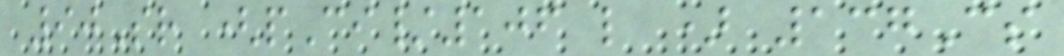90Sr (pCi/106 l ) 137Cs
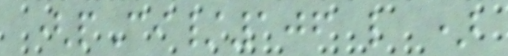(pCi/106 l )
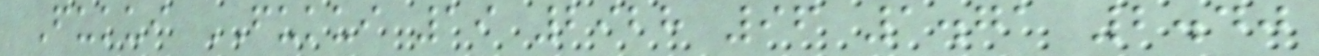Fukui FUKUI 19 2928 96 1.71 2.40
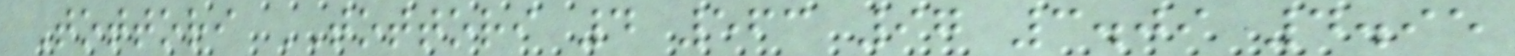Tottori TOTTORI 4 563 97 3.09 4.95
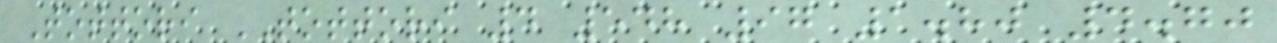Tottori TOTTORI 4 548 97 1.80 4.70
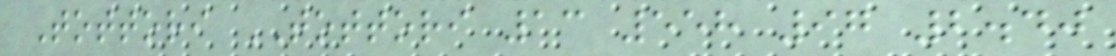Tottori TOTTORI 13 558 97 2.40
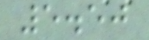5.50
